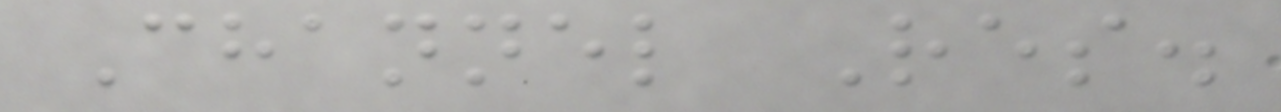Channel Res.
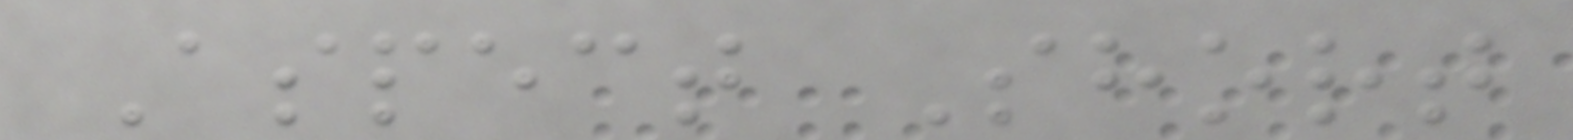Aspect Short
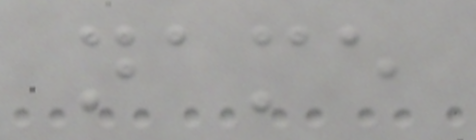name
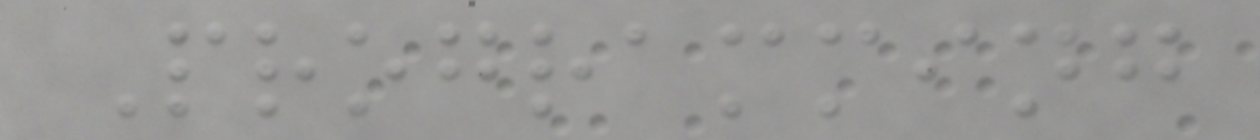Programming
